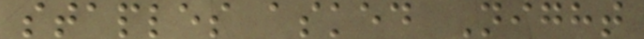staples asked Night
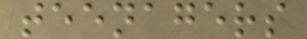teenagers
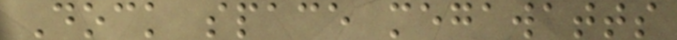Dock space megawatts
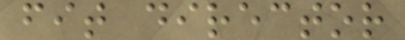fit director
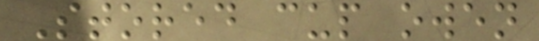Stored cup owen
